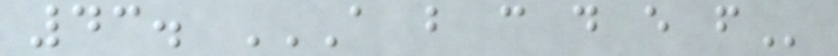43. A B C D E F
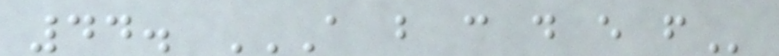44. A B C D E F
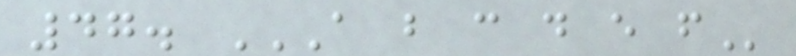47. A B C D E F
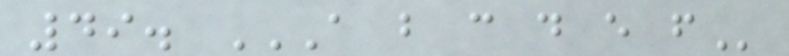49. A B C D E F
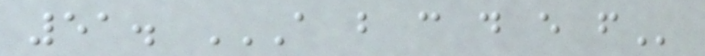51. A B C D E F
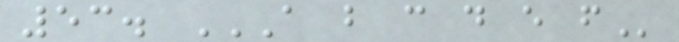53. A B C D E F
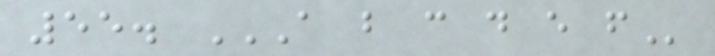55. A B C D E F
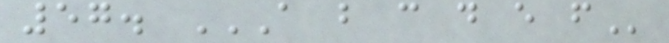57. A B C D E F
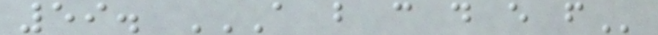59. A B C D E F
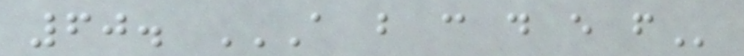60. A B C D E F
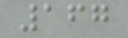167
